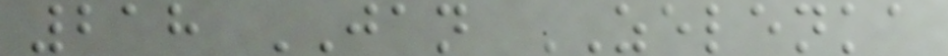218 JAN ZELENKA
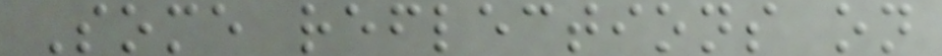Some reflections on
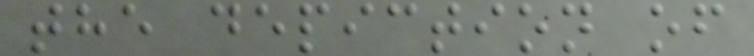the depiction of
